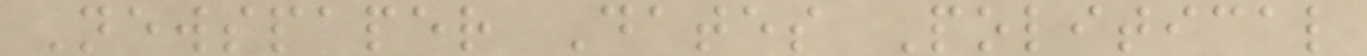Newspaper Dates Political
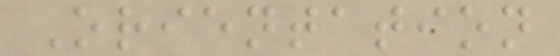Orientation
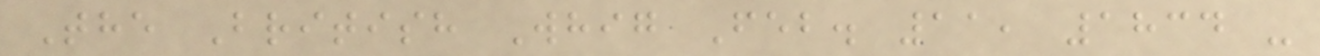The British Whig Feb. 11, 1834 -
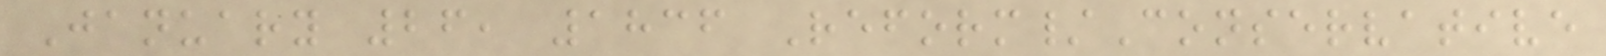January 26, 1836 Reform/Conservative
